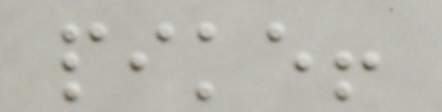pike!
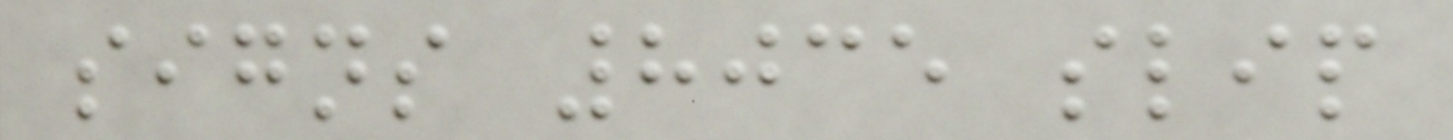signs 8035 slip
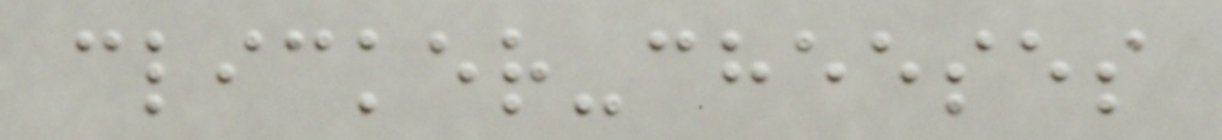clicker-cheeses
